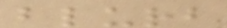blurb
